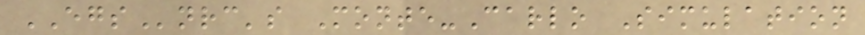EGSnrc's Monte-Carlo Simulation
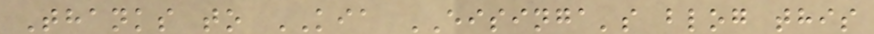Thanks to KIA EISINGA's blog this
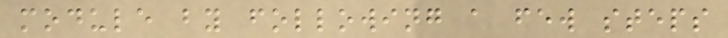module by following a few steps
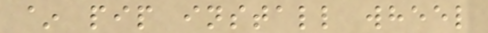~ pip install wheel
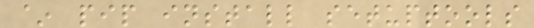~ pip install setuptools
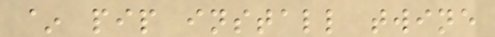~ pip install twine
